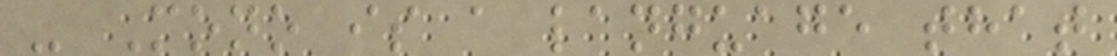- Mono is a language that
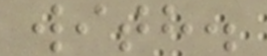with.
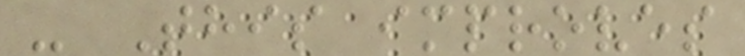- This improves
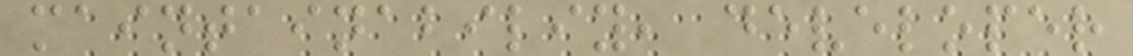maintainabiliy, developer
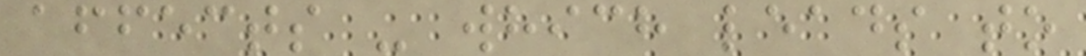affects - which leads to
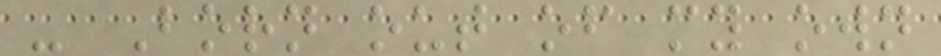- Born out of my own
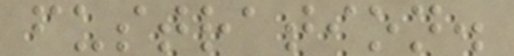fustration.
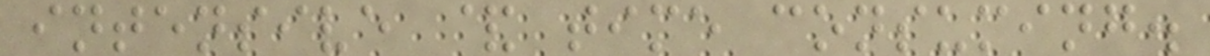intensive & time consuming.
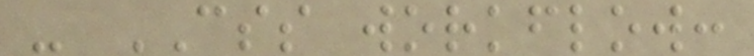- CSS workflow:
